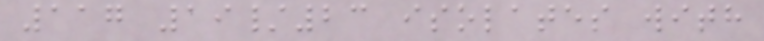117 19/23 isolates with
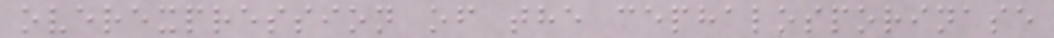overexpression of the cephalosporinase
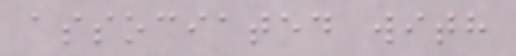associated with
